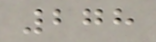278
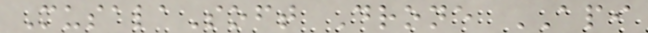MusalaSoft Drone API
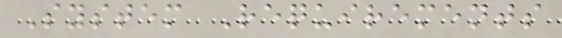System Requirements
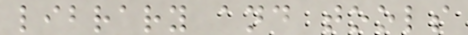library and tools
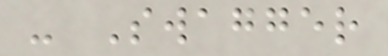- Swagger
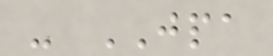- JPA
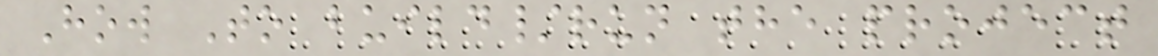How To build/run the project
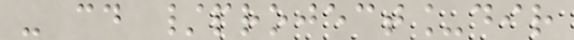- cd /project_dir
